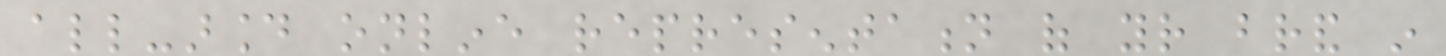all-around online representation of your brand in
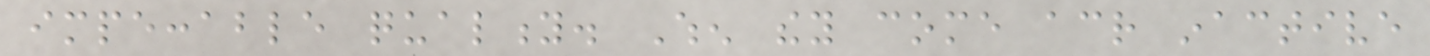impeccable quality. When they come across inactive
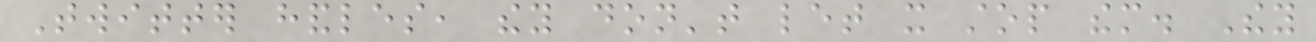Twitter handles, they don't let it stop them. They
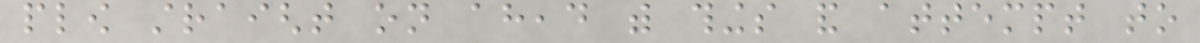plow straight on ahead with things and attempt to
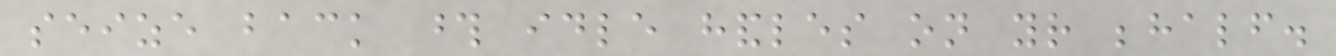seize back those idle handles on your behalf.
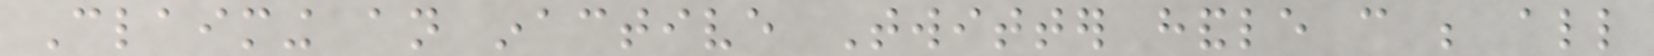Claiming an inactive Twitter handle can be all
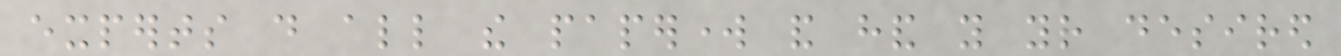experts do all the paperwork and hand you your desired
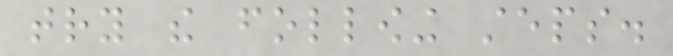try the following steps.
